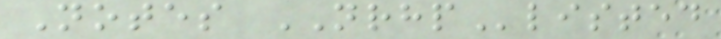Notes NRHPlisted
